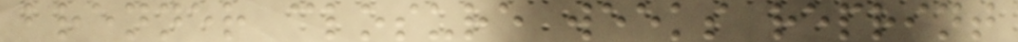brenner closure weeks reprint
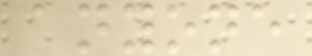anyone
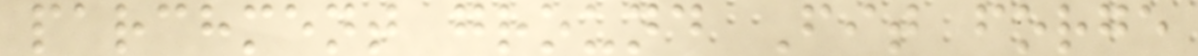parchment ground Fit forge
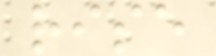rise
